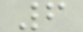6
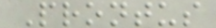Prontus
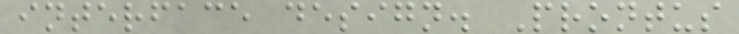interface design. Prontus
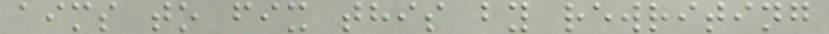aims to fix this by rewriting
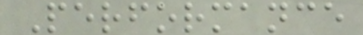Performance
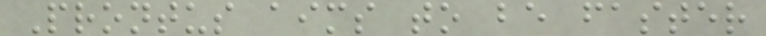Prontus aims to be faster
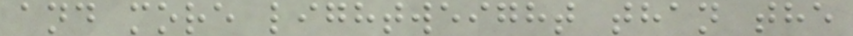and more lightweight than the
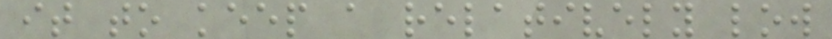it to keep a relatively low
